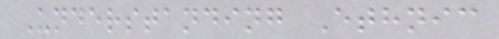Understanding Ethnic
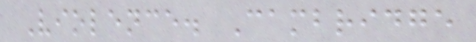Violence. Cambridge
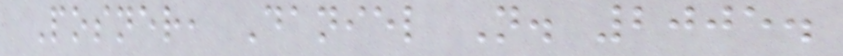Posner, Daniel N. 2005.
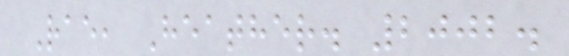Rae, Heather. 2002.
